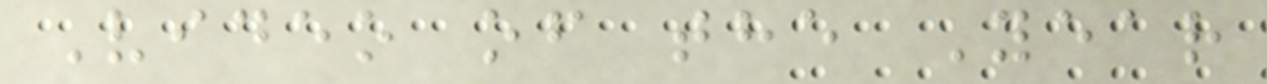Video of the Year
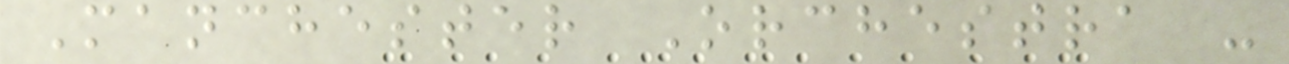Manchester Orchestra -
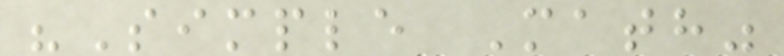"Simple Math"
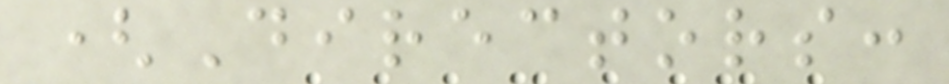(Directors:
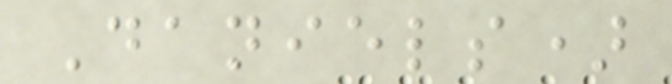Daniels)
